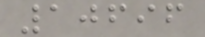10696
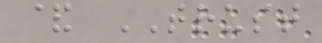& TRUST
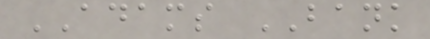ADAMS BANK
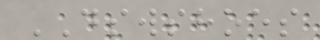DSWSHOES
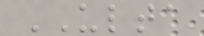ULTA
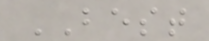BEST
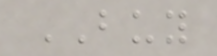BUY
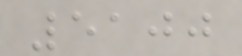5100
